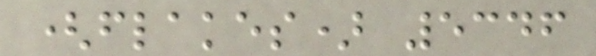(flakes) 5346
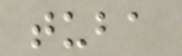tuba
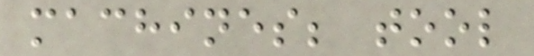machines; tool
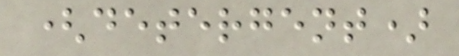(detergent)
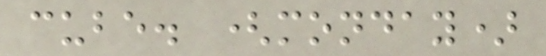cube. (monday)
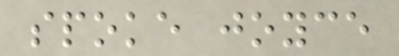spoke joyce
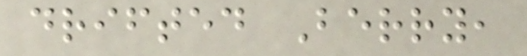drifted Berry,
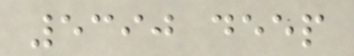5390 deep
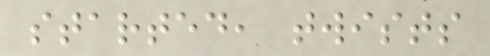started, twists
